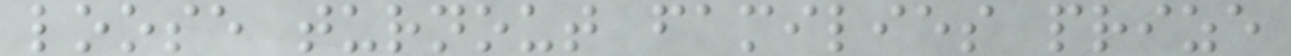loose turnout families prize
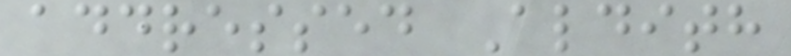addressed Aldith
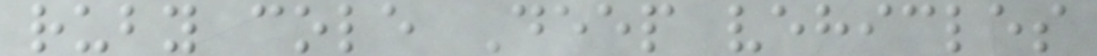ruby cole Deep vehicles
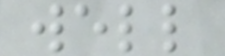well
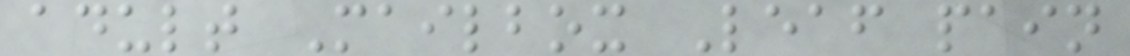adult Mailbox Leaf pain
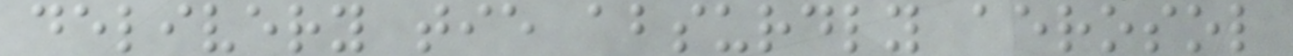delivery tie absurdly aerosol
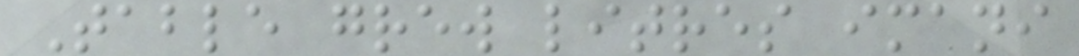Table grew litres imani
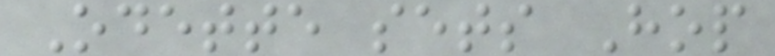Odette sets Hop
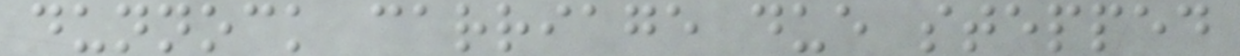dunnock carriage due stepped
